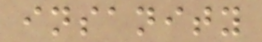insanity
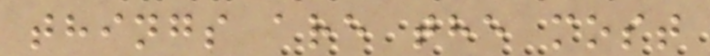things are the most
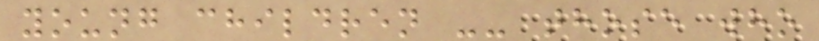young children -- those who
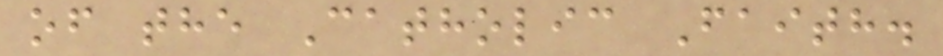of the Catholic Faith.
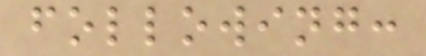following:
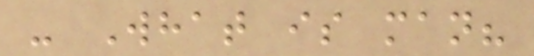- What is man?
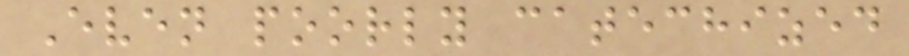Even poorly catechized
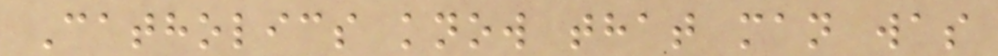Catholics know that man was
